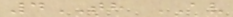4TH AV
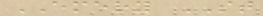EMERY ST
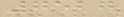7527
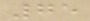75
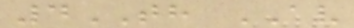4TH AV
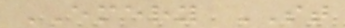EMERY ST
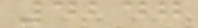4247
